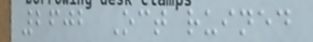2602 Oct ruined
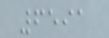6591
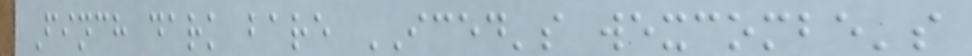Finch dark bare ICED's wexcombe's
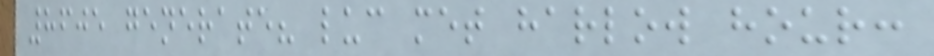8605 generate? luc met harlow hour:
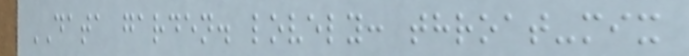DATA garden. lovely: throat-mix
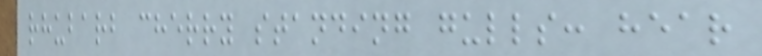rhubarb cherry standing gulls: hear
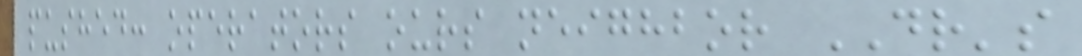pushed: operators ours neighbor DR's
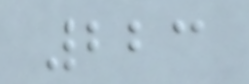223
